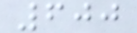600
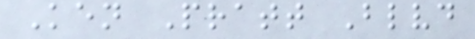Ken Pratt Blvd
